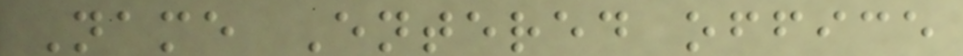Name Entered office
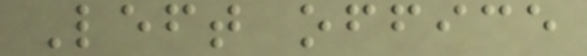Left office
